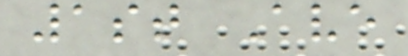1st Ave
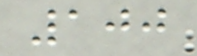100
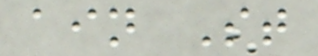ain St
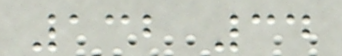132 34
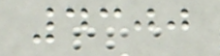4300
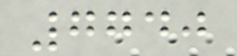7740
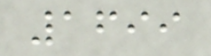1699
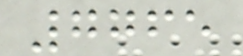7765
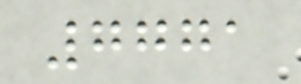7771
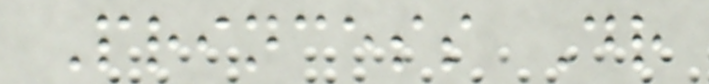Princess Dr
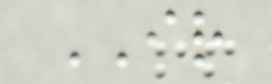IR
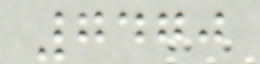7470
